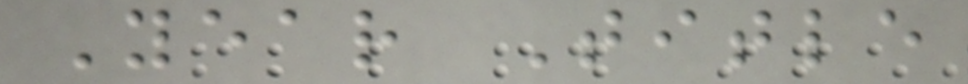Year Title
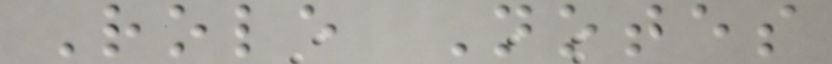Role Notes
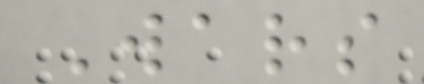Wars
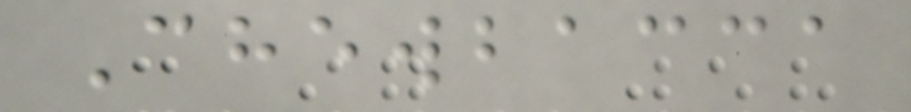Chewbacca
